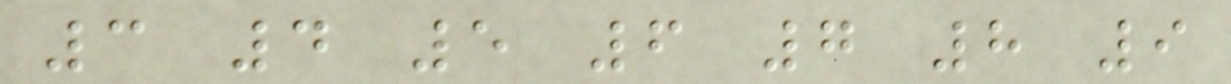3 4 5 6 7 8 9
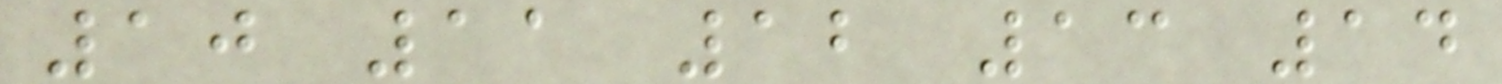10 11 12 13 14
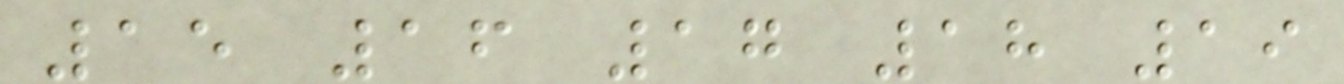15 16 17 18 19
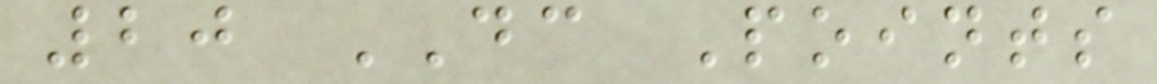20 DC Points
